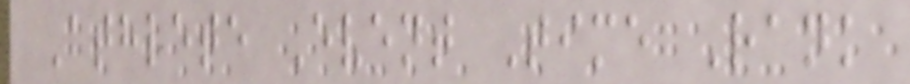Athlete Event Time Rank
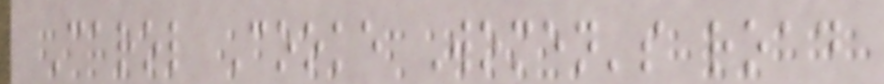Carol Cooke Women's road
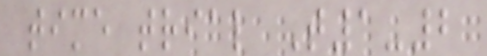time trial T1-2
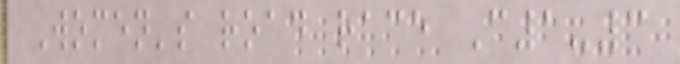Women's road race C1-3
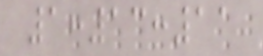1:13:11
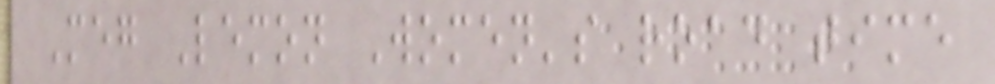Meg Lemon Women's road time
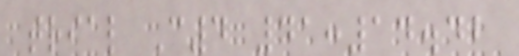trial C4 41:14.42
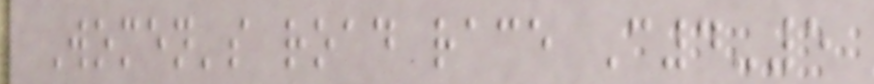Women's road race C4-5
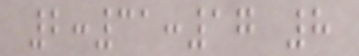2:31:17 8
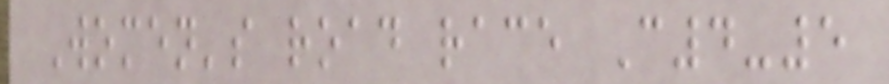Women's road race C4-5
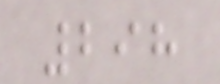298
